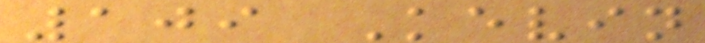109 Kevin
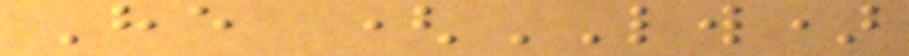He (LW)
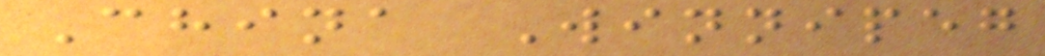China Winnipeg
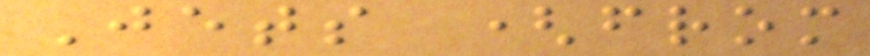Jets (from
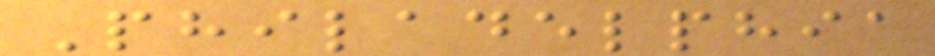Philadelphia
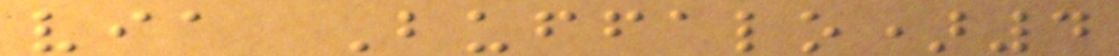via Buffalo)4
